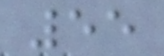55
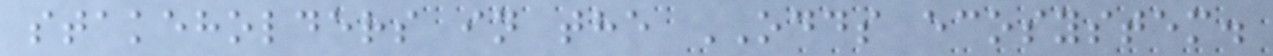stakeholders in the ODDS ecosystem.
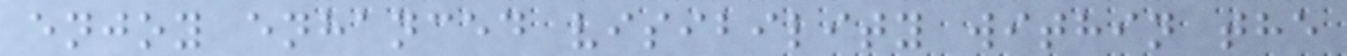enjoy enhanced visibility within the
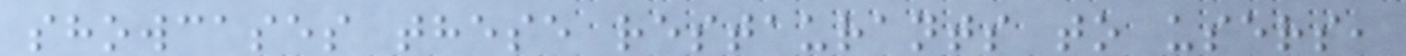showcases these restaurants to users,
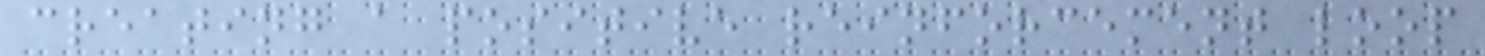creating a positive reinforcement loop
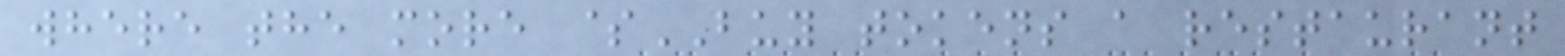where the more $BUY tokens a restaurant
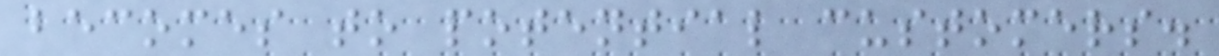becomes to potential customers.
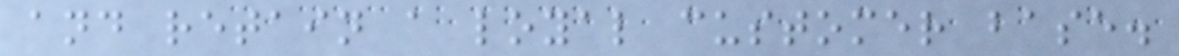and retain a loyal customer base.
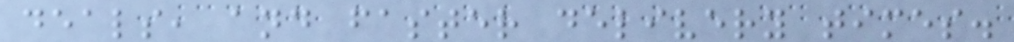deals, and faster delivery times.
